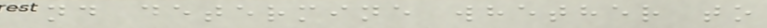and determine whether to
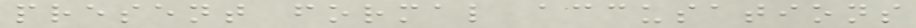present formal accusations
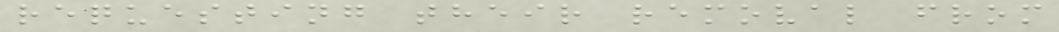requesting their removal from
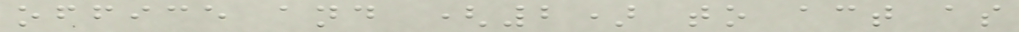office and (2) to act as
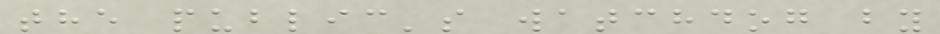the public's watchdog by
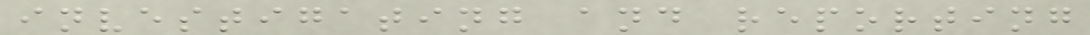investigating and reporting
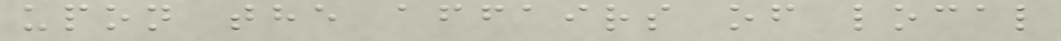upon the affairs of local
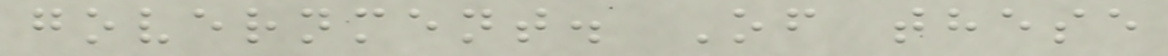government. Of these
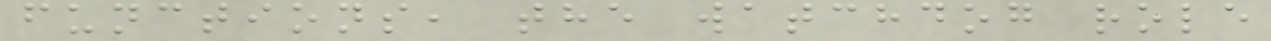functions, the watchdog role
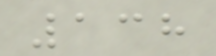138
